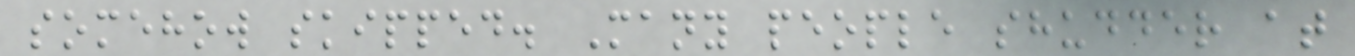somehow skipped. Many people shudder at
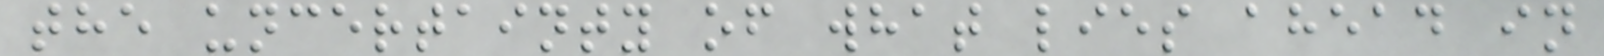the uncertainty of what lies ahead in
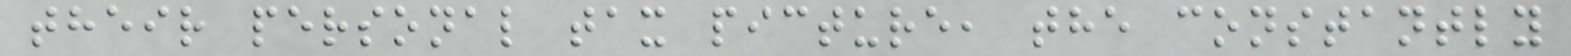their personal tax picture, the constantly
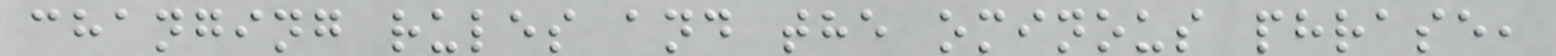changing rules and the ominous phrase,
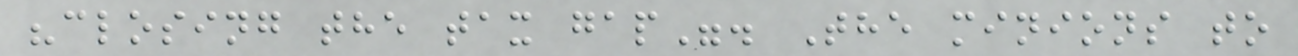"closing the tax gap". The minions to
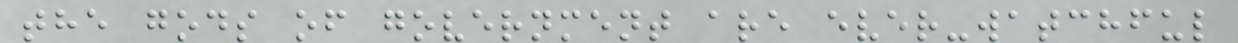the gods of government are ever-watchful
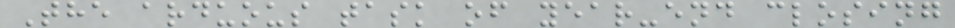The arduous task of year-end closing
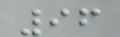96
